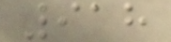918
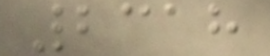2318
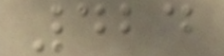424
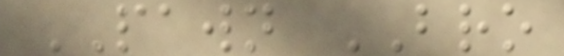PAWN BRO
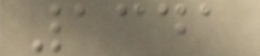1341
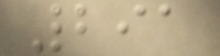291
